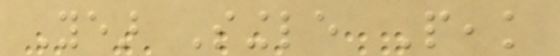Year Single Peak
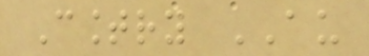Country AU
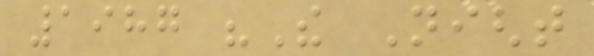1987 "The Night
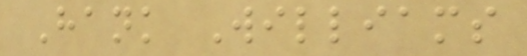Hank Williams
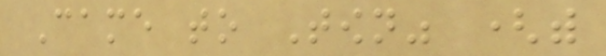Came to Town" (with
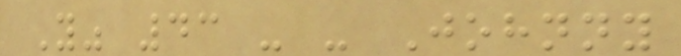You" 43 - - Johnny
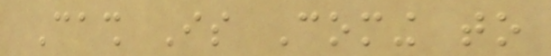Cash Is Coming to
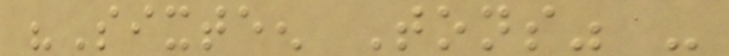"Sixteen Tons" -
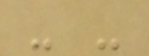- -
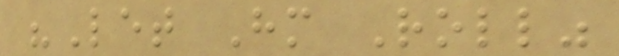"Let Him Roll"
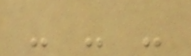- - -
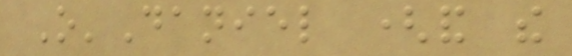O'Daniel (and the
